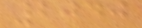2040
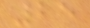25
